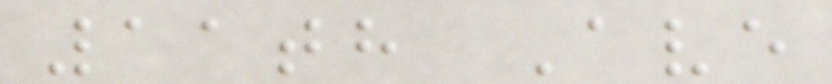11th Ave
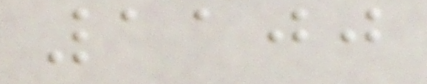1100
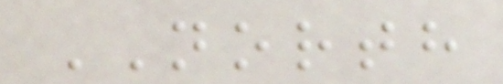NORTH
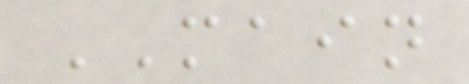MAIN
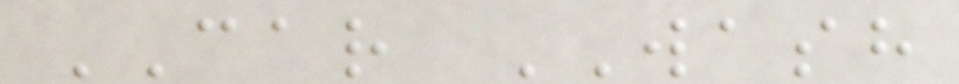CAR WASH
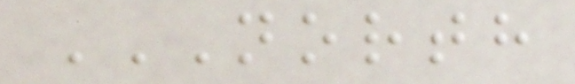NORTH
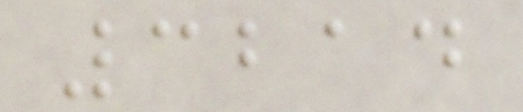3214
